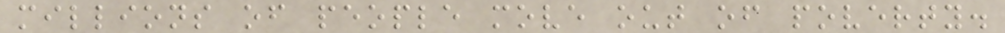millions of people move out of poverty.
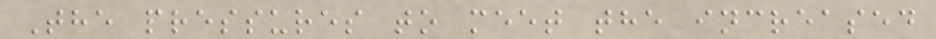The pressures to meet the increased
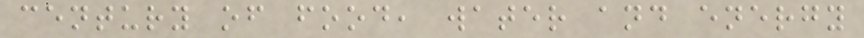century of food, water and energy
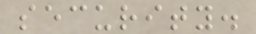security.
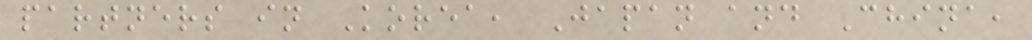partners in Korea, Japan and China,
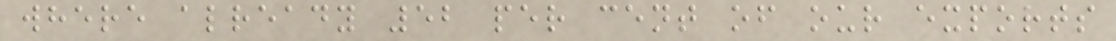where already 52 per cent of our exports
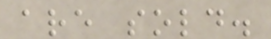are sold.
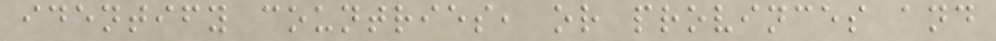identify countries, or provinces and
